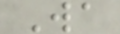Wa
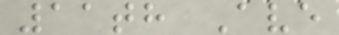11th Ave
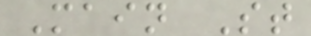Main St
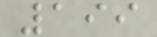199
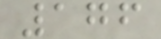176
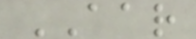AAR
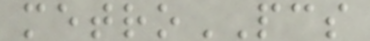metroPCS
